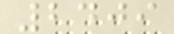2409
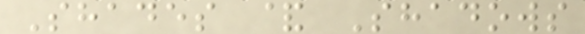Shades & Shadows
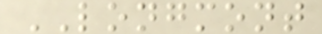LONGMONT
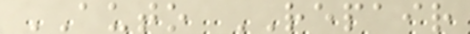AUTO REPAIR
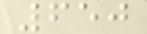650
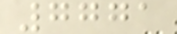7771
